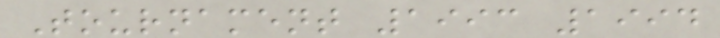Tournament 1993 1994
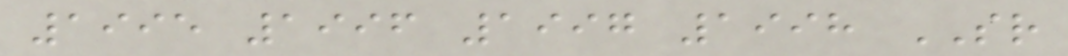1995 1996 1997 1998 SR
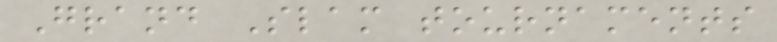Grand Slam tournaments
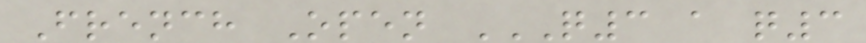French Open Q3 A Q3
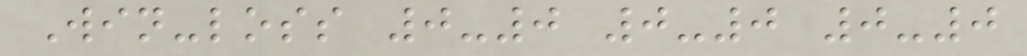Win-loss 0-0 0-0 0-0
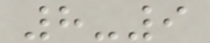8-9
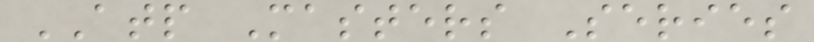ATP Masters Series
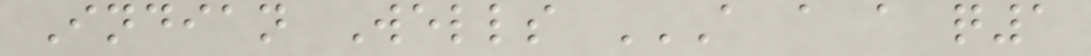Indian Wells A A A Q1
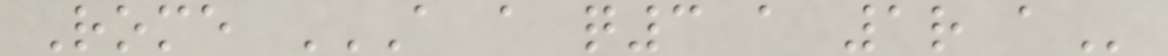Rome A A Q3 A 1R A
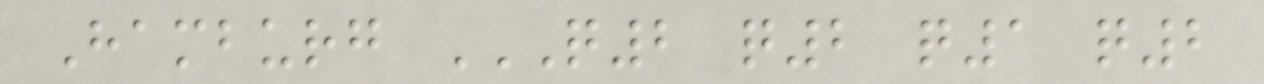Hamburg Q2 Q2 Q1 Q2
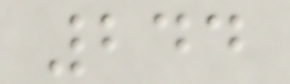244
